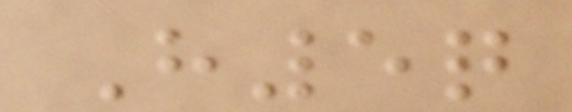H5q
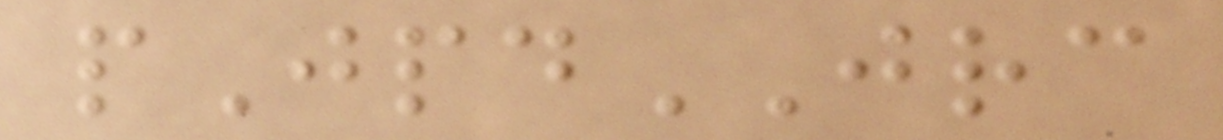pJpdJRC
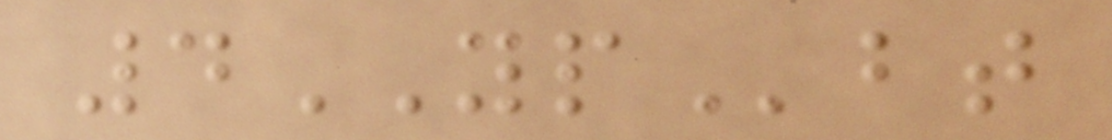4YPbt
